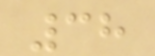38
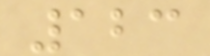123
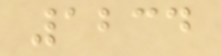1234
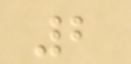2
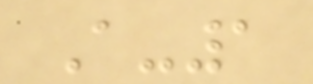A-1
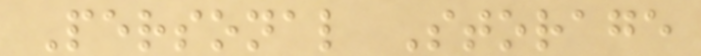Personal Storage
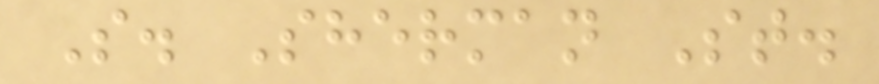S. Sherman St.
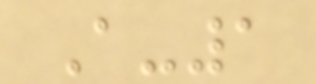A-1
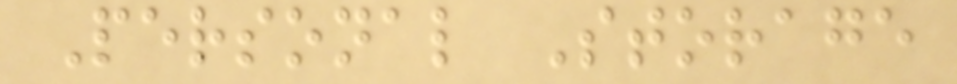Personal Storage
